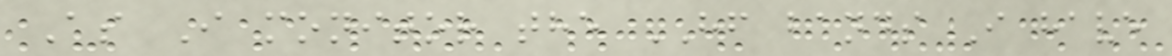As I monitor the HF bands I have
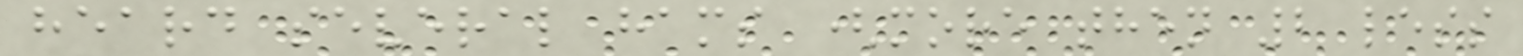heard several hams (more then 2 less
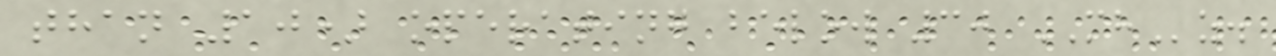than 10) operating below 30 MHz.
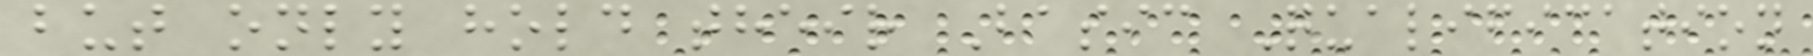but only hold their Basic Qualification
